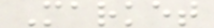Market
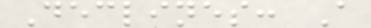Declines: A
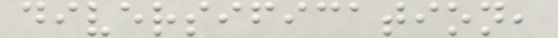diversification,
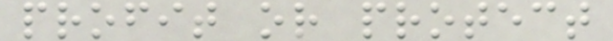profit or protect
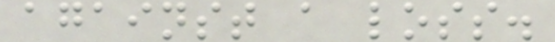against a loss.
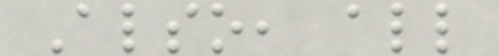Also, all
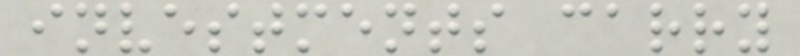investments carry
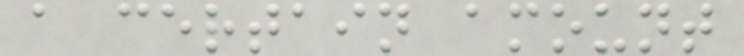a certain amount
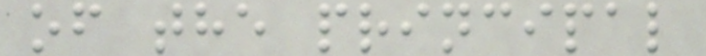of the principal
